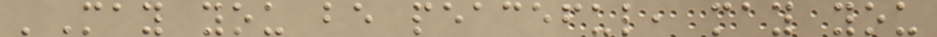'May you be peaceful, may you
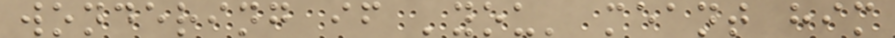wondering if 'you' meant him
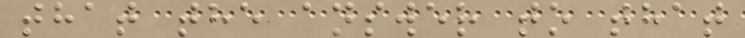that the answer to that
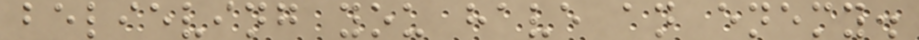believing you have an enemy.
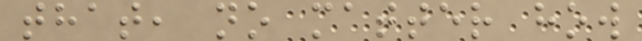that, no matter how
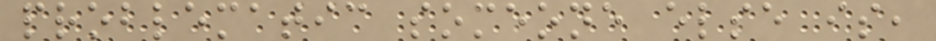problematic someone else is,
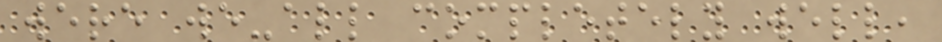were we-all completely well,
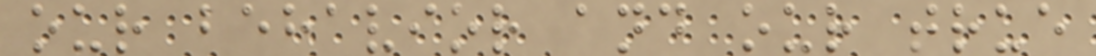our behavior and our true
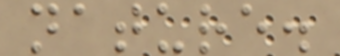nature.
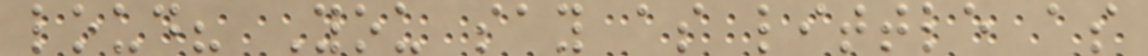loud? You say as little as
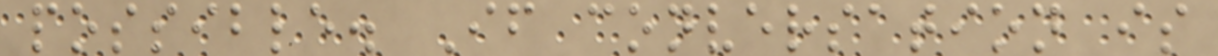possible. If conversation is
